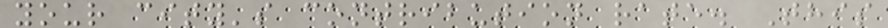your city's contribution rate. This
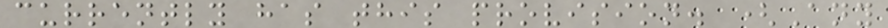currently has this provision. (Any
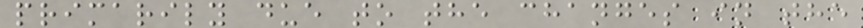primarily due to the changes in the
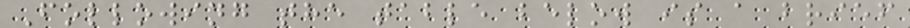Following the table below is a brief
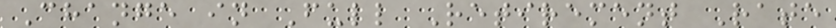Change in Full Retirement Rate
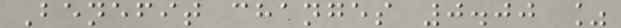Benefit changes 0.00 %
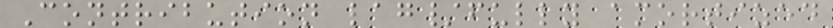Contribution lag/fully amortized
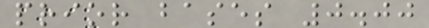prior bases 0.00
